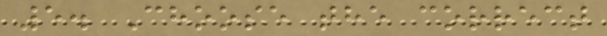5. Choose the correct
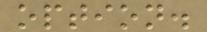option.
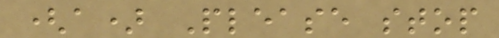(a) Please stop
